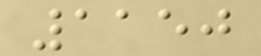1150
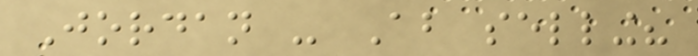Jordan - About selling?
